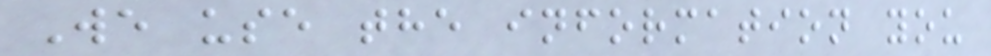We use the information you
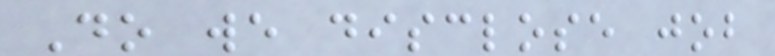Do we disclose job
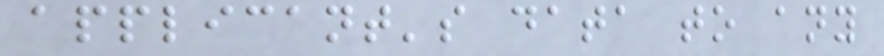applicant's data to any
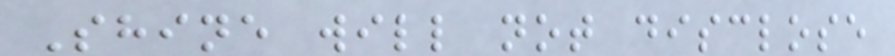Shine will not disclose
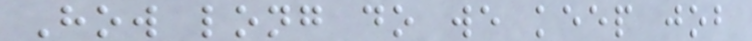How long do we keep job
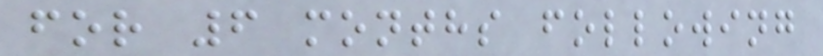for 6 months following
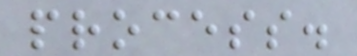process.
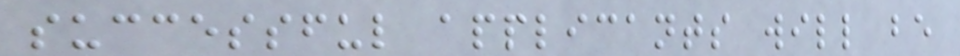successful applicants will be
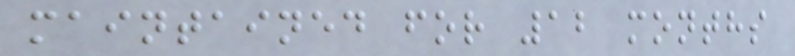maintained for 12 months
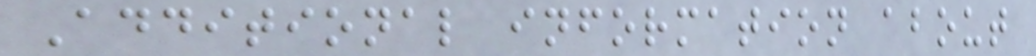Additional information about
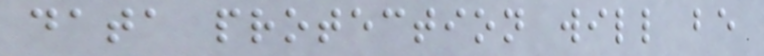data protection will be
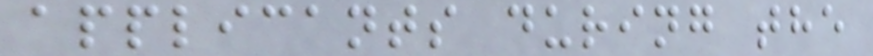applicants during the
